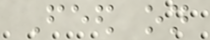Feed on
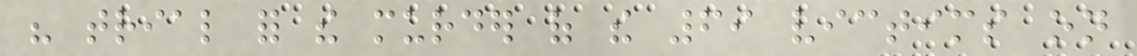his trial for the murder of the 69 victims on
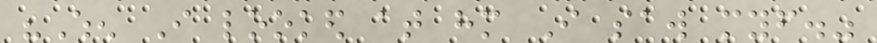"When I looked at him I saw myself."
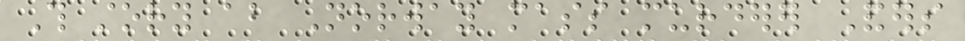This story about Norway mass murderer Anders
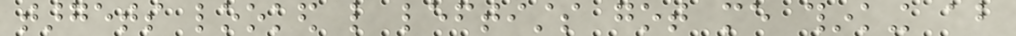targets looked like leftists got me thinking about
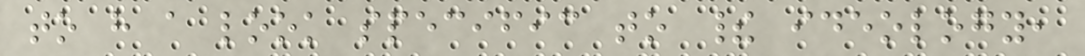to have a look specific to their ideology,
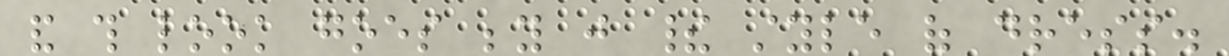and this look goes beyond just their style of dress.
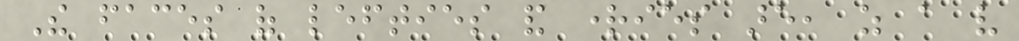The faces of lefties and righties are, as a very
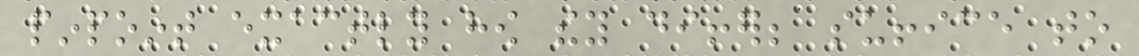pinpoint exactly how they differ; suffice to
